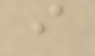i
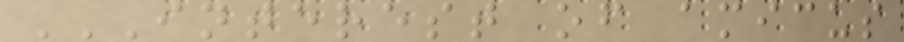INTEREST OF AMICUS
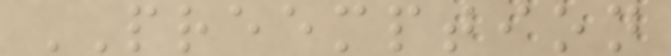PREEMPTION
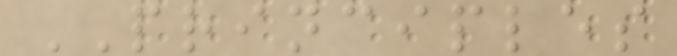PRINCIPLES
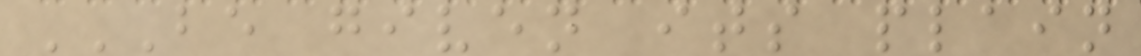BE GIVEN ITS PLAIN
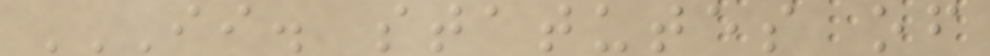II. STATUTES OF
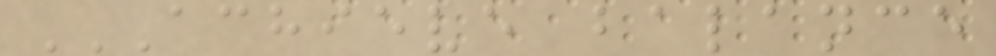ACHIEVE BALANCE
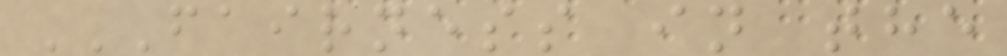FAIRNESS IN THE
